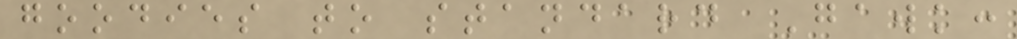goodies to standard Gawk:
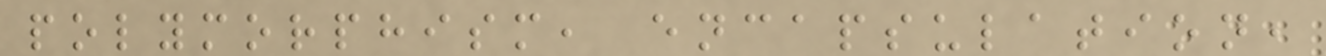polymorphism, encapsulation,
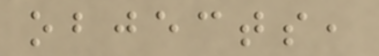objects,
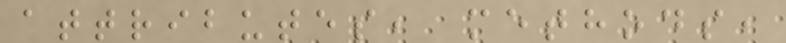attributes, methods,
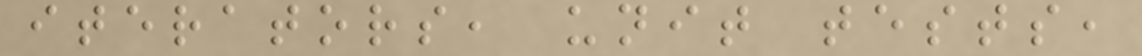iterators, unit tests,
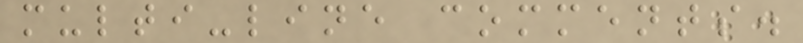multi-line comments.
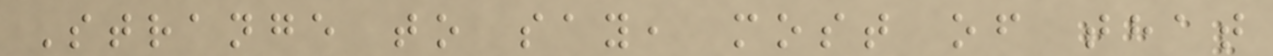Strange to say, most of that
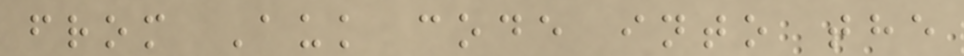from Auk code into the
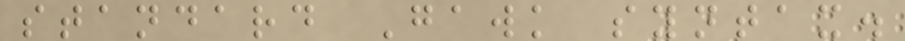standard Gawk syntax.
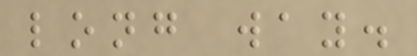long way.
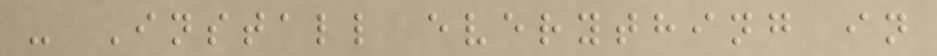- Install everything in
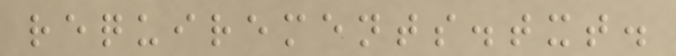requirements.txt.
